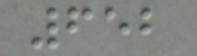652
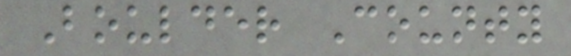Boulder County
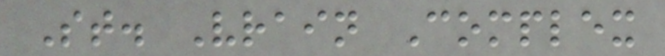St. Vrain Complex
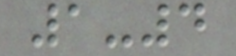1-4
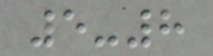5-8
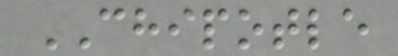CHIPOTLE
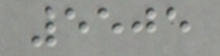5505
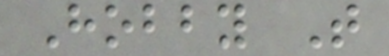Hobby T
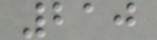210
